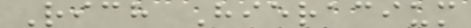Rich Hieracium
